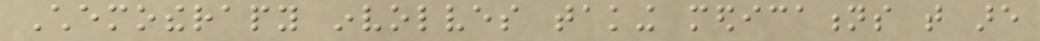Chemotherapy involves taking medications that are
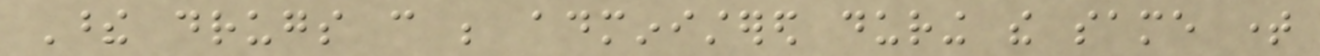These drugs can be administered during the same time
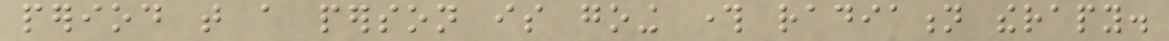period that a person is going through radiation therapy.
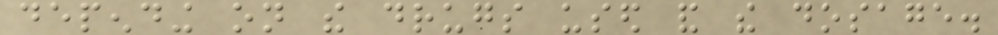depending on the drugs used and the dosage.
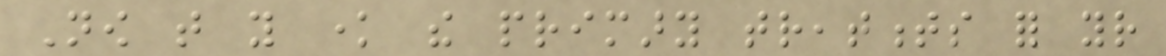Now that you know the primary treatments for your
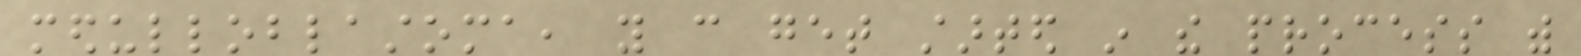medulloblastoma, you can get started in the process with
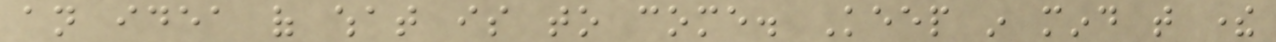an idea of what is to come. Keep in mind that there
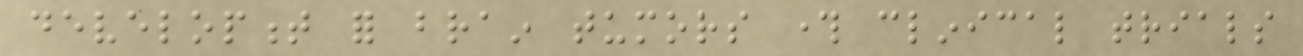development for brain tumors through clinical trials
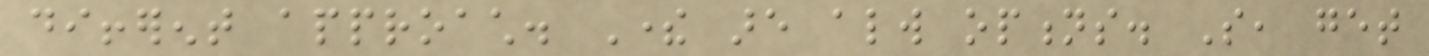different approach. There are always options. So, get
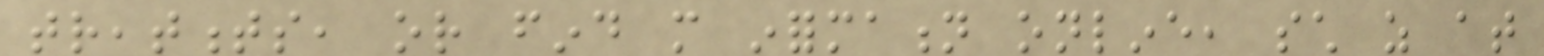treatments, or find more information online, such as at
